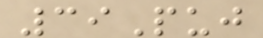39Puj
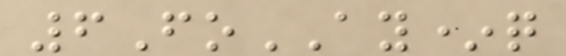6FoAY*q
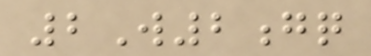2W2gq
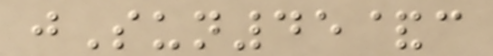jSun45&c
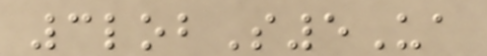3lobS5Ua
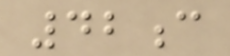42c
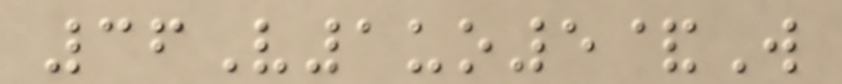36V1uo5&W
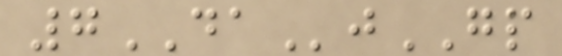7DAjGP
